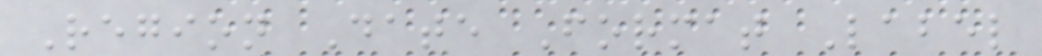Region Date Format Label
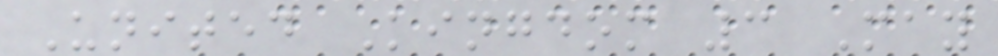United Kingdom 3 May
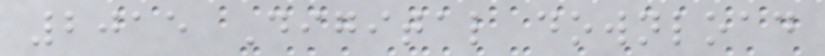2015 Digital download
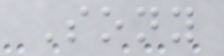Sony
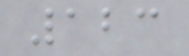123
